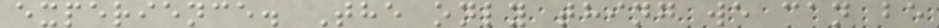experience. The only thing we can be
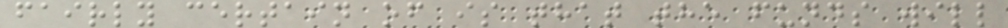fairly certain of is that the funds will
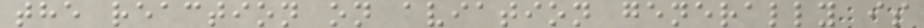the reaction on aviation generally is
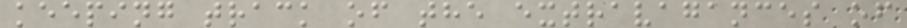keeping track of the extravagances of
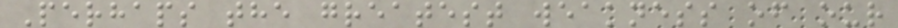Perhaps the greatest weakness of our
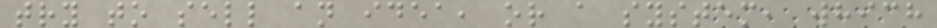try to sell an idea, or a system, which
